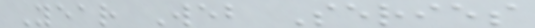Year Web Series
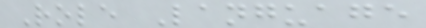Role Language
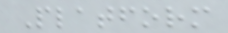Platform
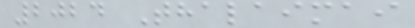2024 Thalaimai
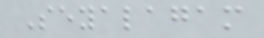Seyalagam
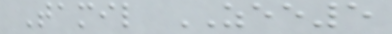Tamil ZEE5
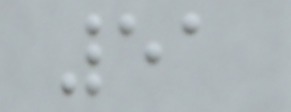51
